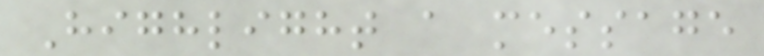Highlight a message
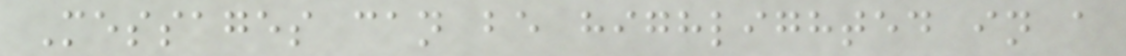Messages can be highlighted in a
